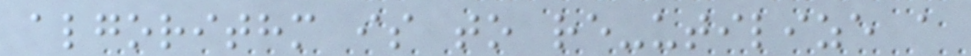algorithm is to re-utilize a
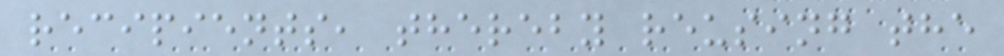recipients, thereby reusing the
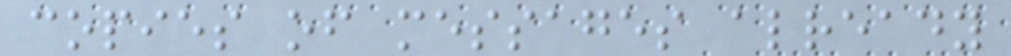copies of messages already
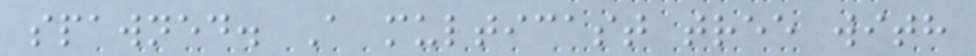spawned. A multicast tree with
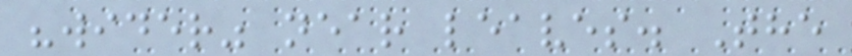"wider" near leaves. The
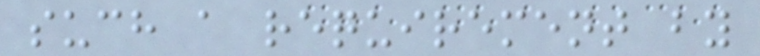such a requirement by
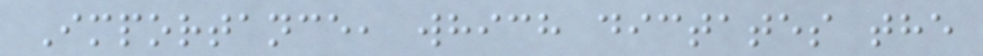Importance, which dictates the
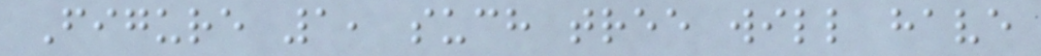Figure 1, such tree will have
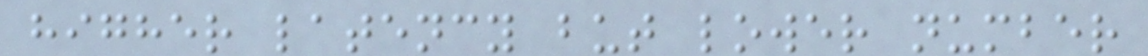higher latency but lower number
